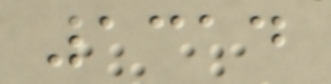1314
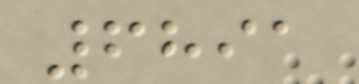6891
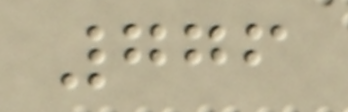776
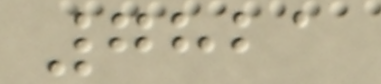7821
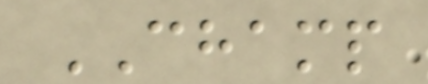CHAMP
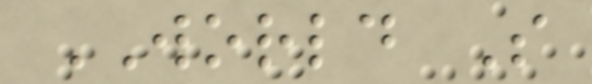WORLD S
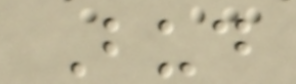Bud
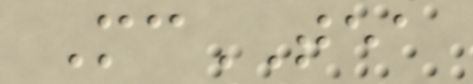McTEA
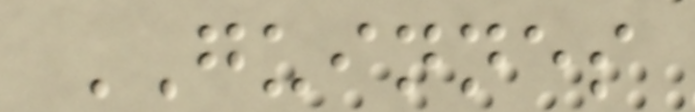GUINNES
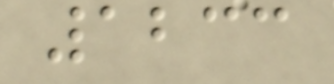1233
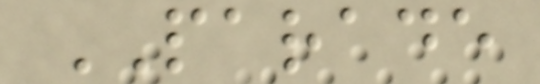PARADE
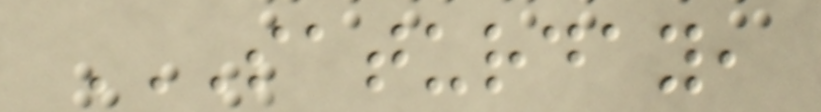SATURDAY,
